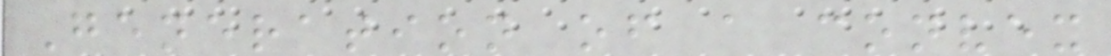Generation of a convex
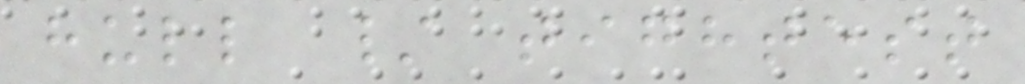hull / tightest
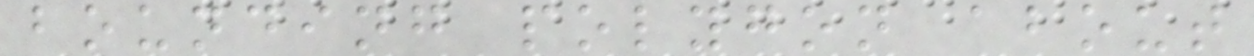bounding polygon about
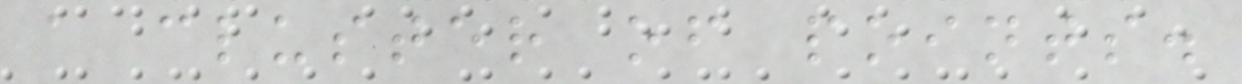a cluster of points.
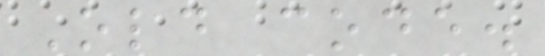Old code.
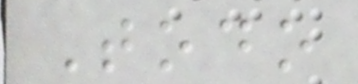Todo
